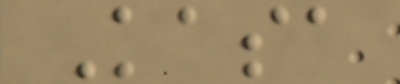Kasa
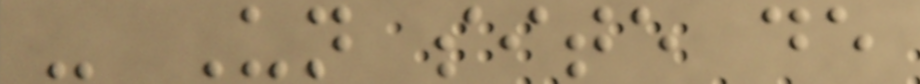- Un site de
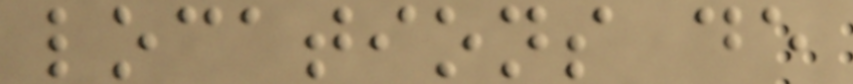locations de
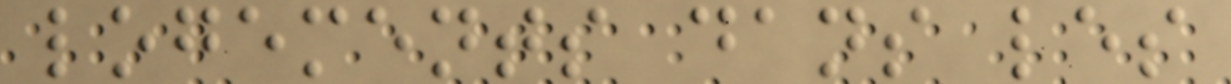logements dans les
